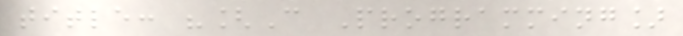title: "[C Programming]
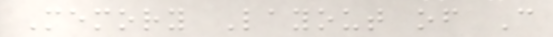Memory Layout of C
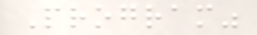Program"
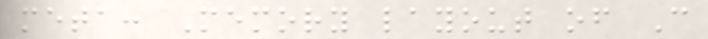meta: Memory layout of C
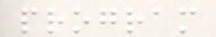program
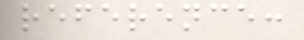reference:
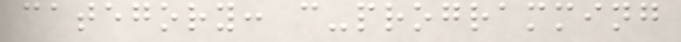category: c-programming
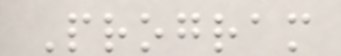Program
